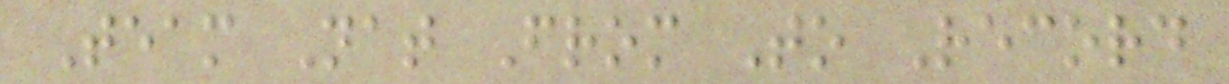Team Nat From To Record
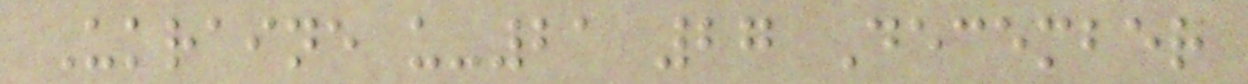Ukraine u-21 27 December
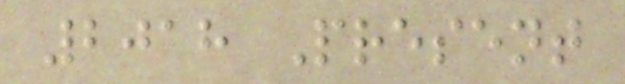2018 Present
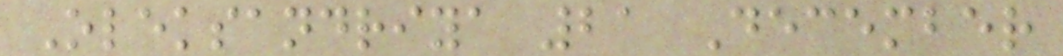Oleksandriya 21 December
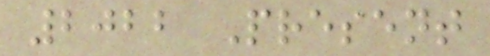2022 Present
